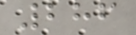286
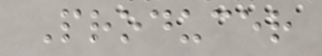Producer
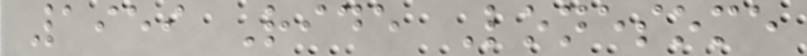1959 Ride Lonesome
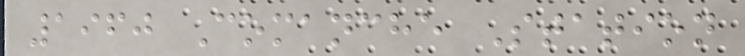1960 Comanche Station
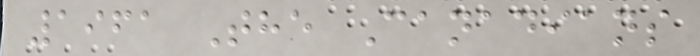1961 The Canadians
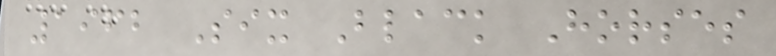1962 Six Black Horses
